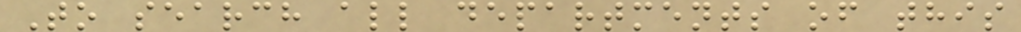To search all departments of this
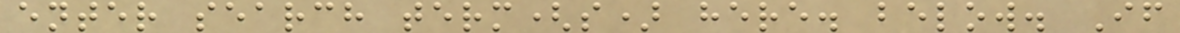enter search term(s) here. below. If
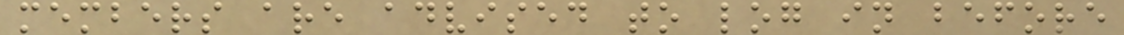members are advised to log in before
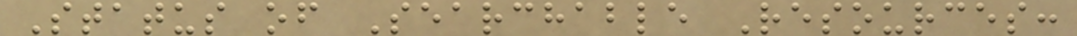Status of Searchable Resources:
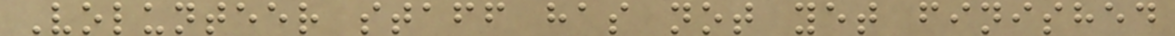Volunteer staff has not yet finished
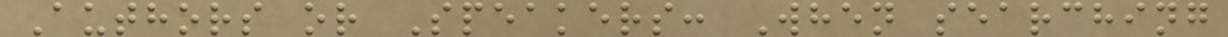Authors or Speakers: When searching
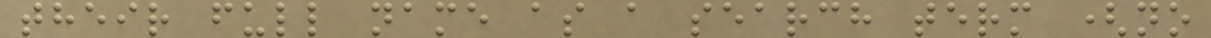their full name as a search term (no
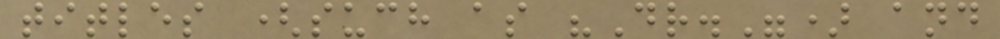titles (such as "Dr.") and
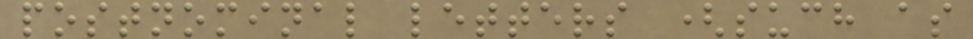postnominal letters (such as
